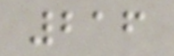216
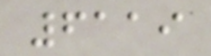6119
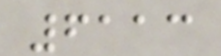6113
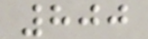800
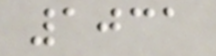1031
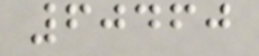60460
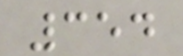354
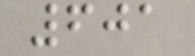601
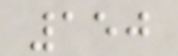150
